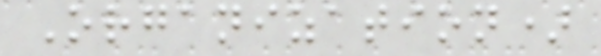Organization)
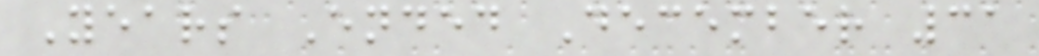Years Ended December 31
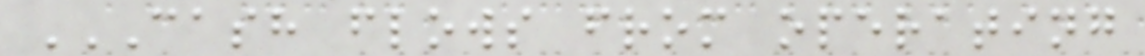CASH FLOWS FROM OPERATING
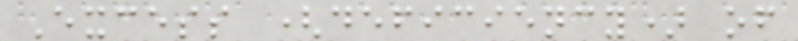Excess (deficiency) of
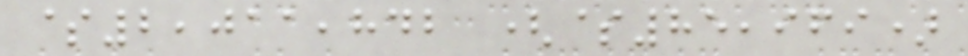$2,011,842 ($85,969)
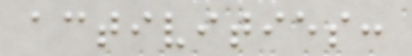activities:
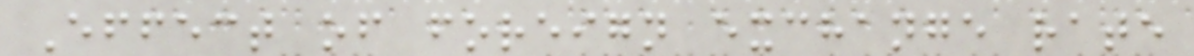Effect of foreign exchange rate
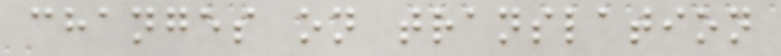changes on translation
